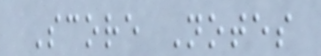Score Notes
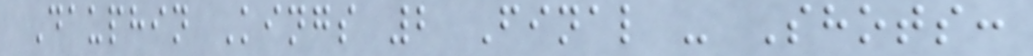Dauphin Kings 2 Final - Shots:
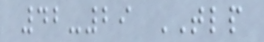42-29 TLP
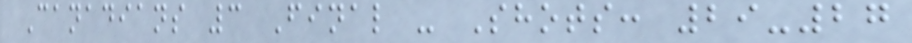Canadians 3 Final - Shots: 29-27
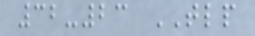32-23 TLP
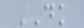DK
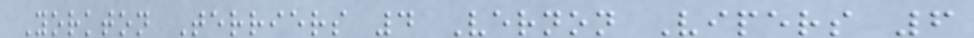Yorkton Terriers 4 Vernon Vipers 6
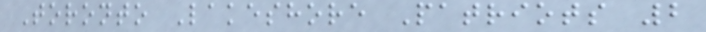Toronto Lakeshore Patriots 2
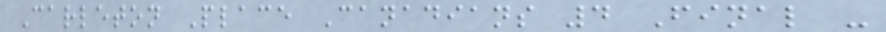Carleton Place Canadians 4 Final -
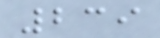239
